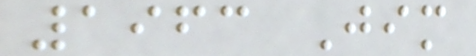1963 Jim
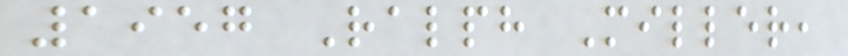1957 Ralph Miller,
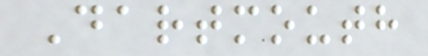Dartmouth
